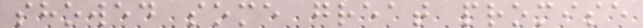showed some great promise
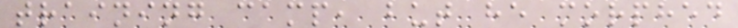training camp, but he morphed
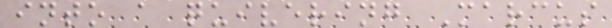into a quivering Marcus
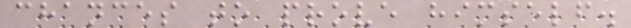chances to prove himself.
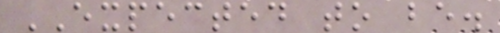EXPECTED to be.
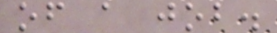of a job.
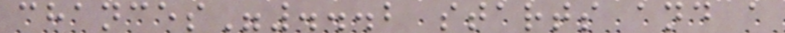chances"...2 starts and a
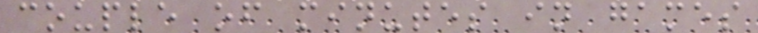couple of minutes in games
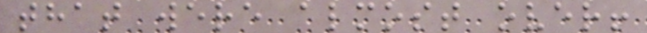that were almost over!
